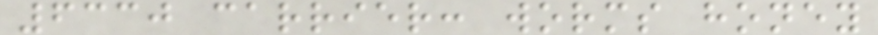6330 carrier: worms honey
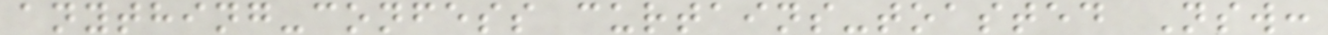anything-confess curtains-toasted Nsw:
